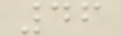46
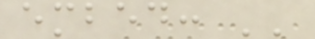embed: ''
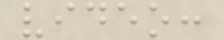video:
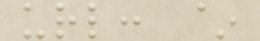url: ~
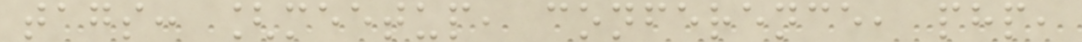tags: [meetup, conference, php,
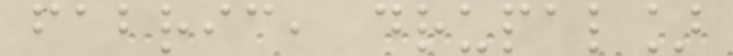fabric, drupal]
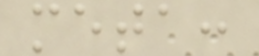meta:
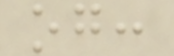og:
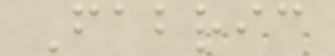Fabric
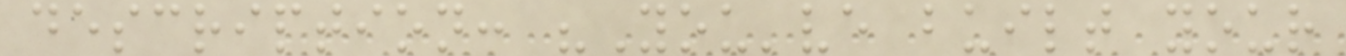description: "You've built your
